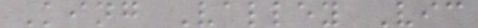King Valley Vic
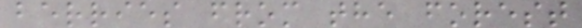berries from the forest
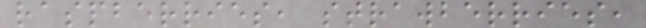raspberries, strawberries,
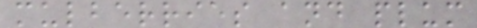mulberries and plum
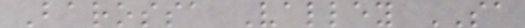Barossa Valley SA
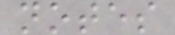notes
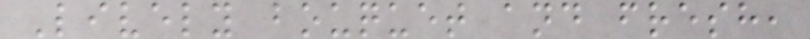Lively bouquet and fresh,
